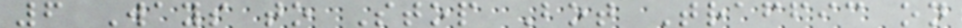6 Ways to Stop Bot Traffic on
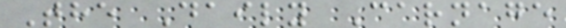The Daily Carnage
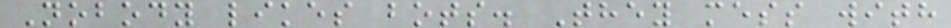Nobody likes bots. They mess with
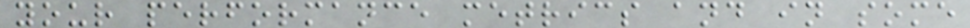your performance metrics and in some
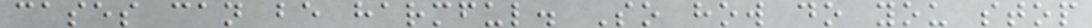cases can be harmful. So how do you stop
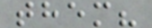them?
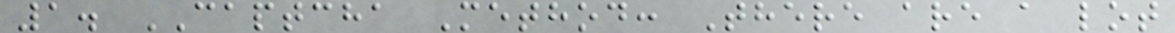1. CAPTCHA Method: There are a lot
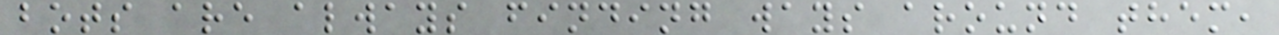bots are always finding ways around them,
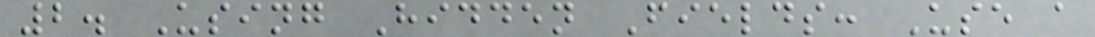2. Using Hidden Fields: Use a
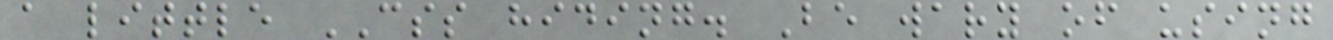a little CSS hiding. Be wary of using
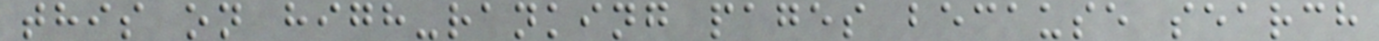this on high-ranking pages because search
